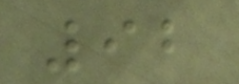92
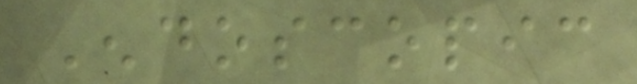Endoscopic
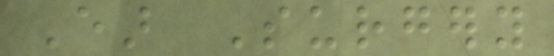Ear Surgery
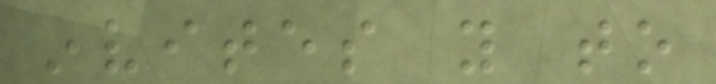invites you to
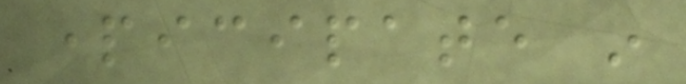participate in
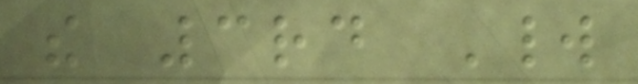the 3rd World
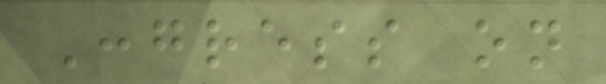Congress on
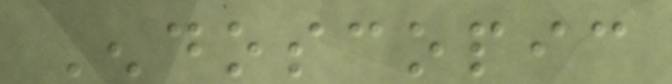Endoscopic
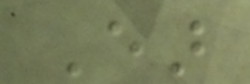Ear
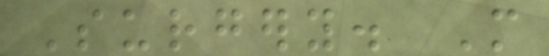Surgery. More
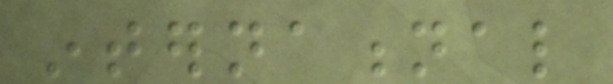international
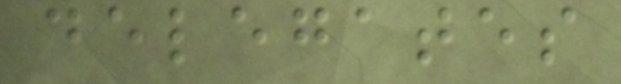delegates
